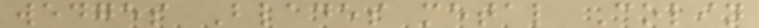wedges Blades metal Colin
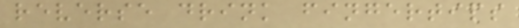reverse drink fingertips
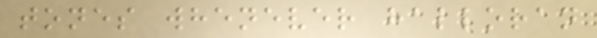tones whenever halloran
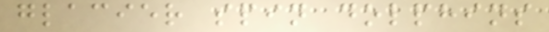glacier spin dolphins
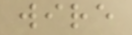wire
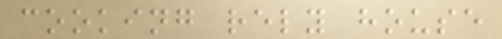cooking rely house
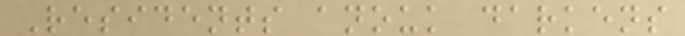Residents anouk darkens
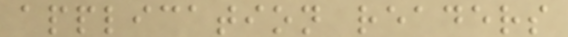application readers
